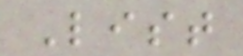List
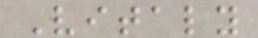Vitaly
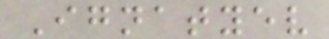Ignatyev
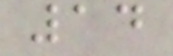14
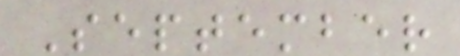September
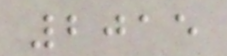2015
